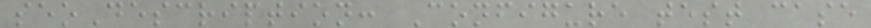seoDescription: Configure test case
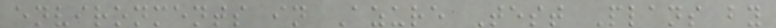environments in Azure Test Plans by
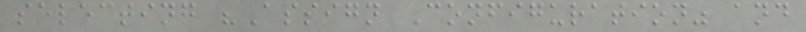selecting "Assign Configuration" and
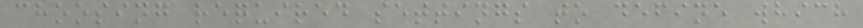choosing required settings to define which
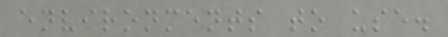environments to use.
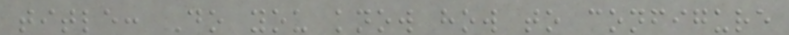title: Do you know how to configure
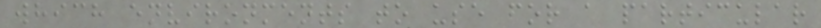which environments to use for a particular
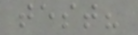test?
